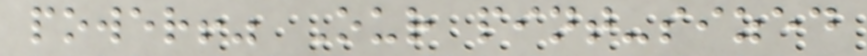power!" Our pint-sized
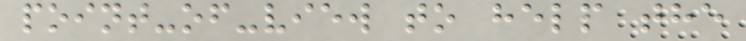point-of-view to help the
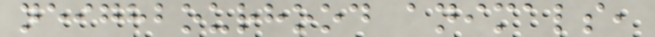neighbourhood animals,
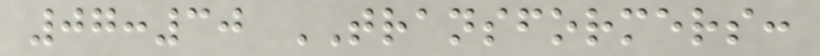07:30 TRANSFORMERS:
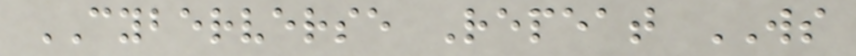CYBERVERSE Repeat WS
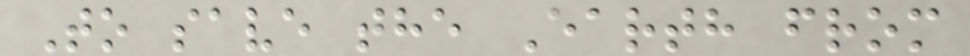To save the Earth from
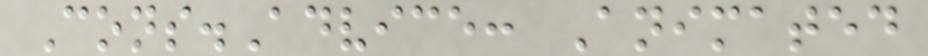Cons.Advice: Animated
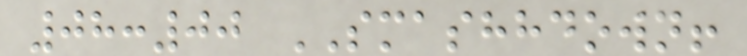08:00 SMASHHDOWN!
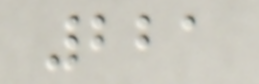221
